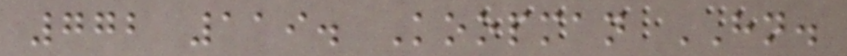772 119. Koopman HN.
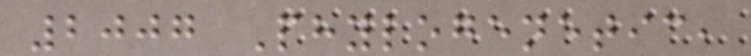2007 Phylogenetic,
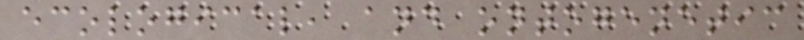ecological, and ontogenetic
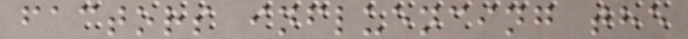factors influencing the
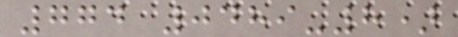774 0489-8)
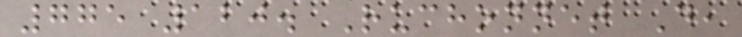775 120. Ruchonnet D,
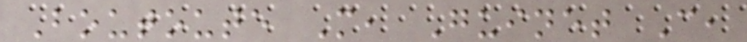Boutoute M, Guinet C,
